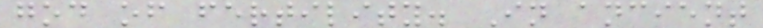god of fertility. In ancient
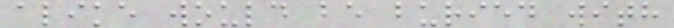alike would be buried with
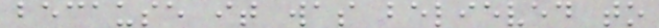because it was believed to
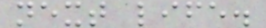next life.
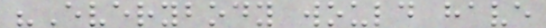"Everybody would have
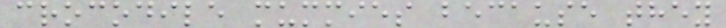crocodile mummies because they
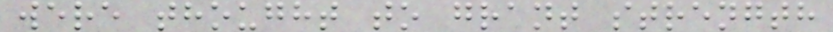were thought to grant strength
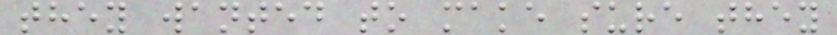they wanted to make sure they
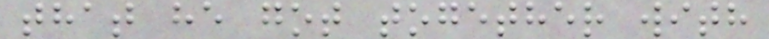that he got together with
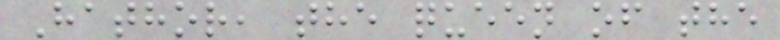Hathor, the queen of the
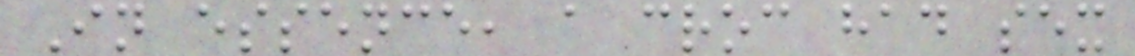In essence, a croc had sex
